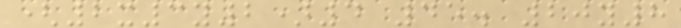(2x3y2)4 45. 20y8
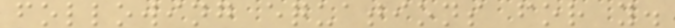following equations for y.
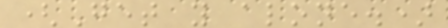(Get y alone.)
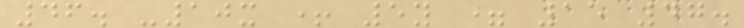46. -10x + 5y = 15 47.
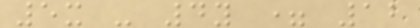5x - 4y = 12
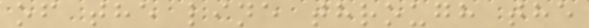of the line through the
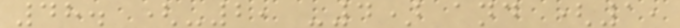48. (-2, -4) and (1,
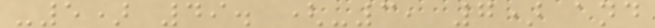-5) 49. (-3, 7) and
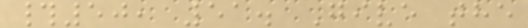#50, 51. Give the
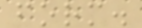form.
